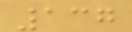137
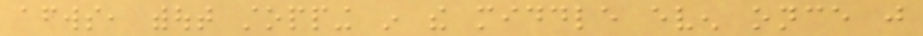afterwards, without stopping in the middle even once just
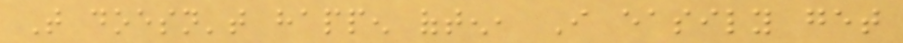That doesn't happen often, I easily get
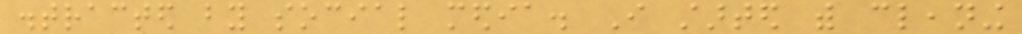distracted by social media. I started with cleaning
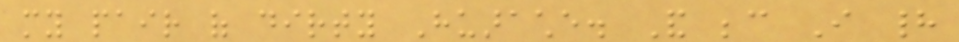my pair of dirty Huarache. And because I had
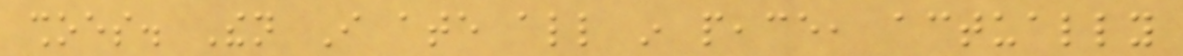shoes. Then I ate all in peace, actually
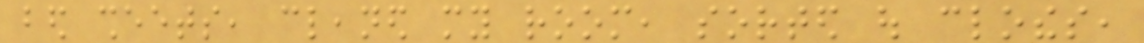bed sheets, cleaned my room, sorted out clothes,
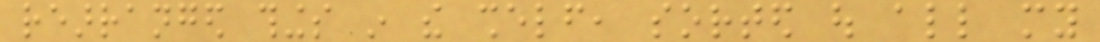rearranged things in the shelf, sorted out all my
